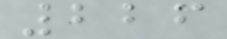226
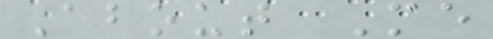About Me
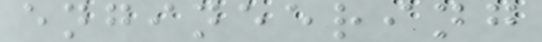engineering
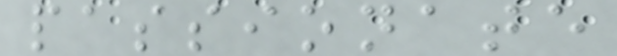passionate
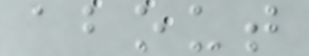about
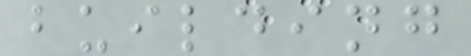building
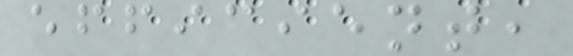efficient,
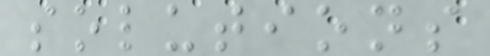solutions
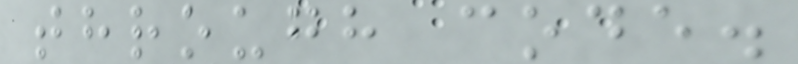through code.
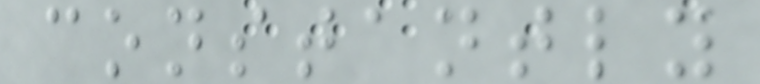constantly
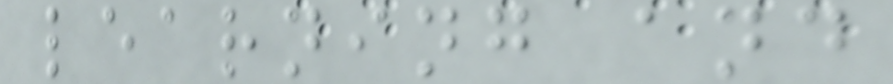learning and
